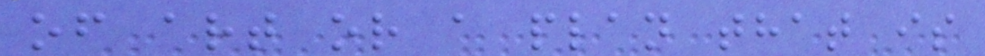of art or a plan that is
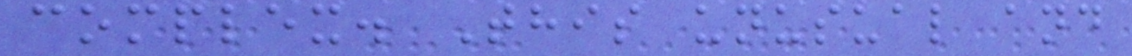complex. This unusual and
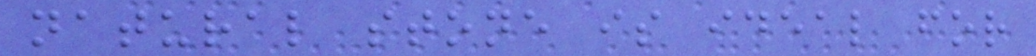natural stone is ideal for
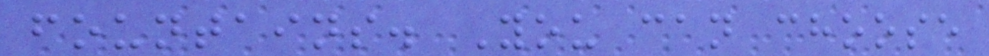fountains. You can choose
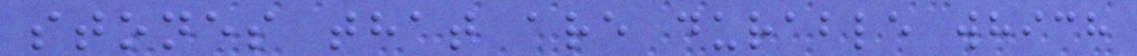stones that are durable which
